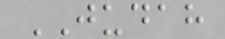JUDAH
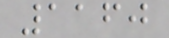1160
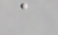a
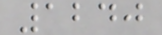1240
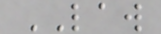LAW
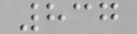837
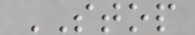STOP
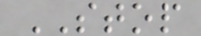STOP
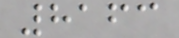8163
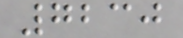7230
